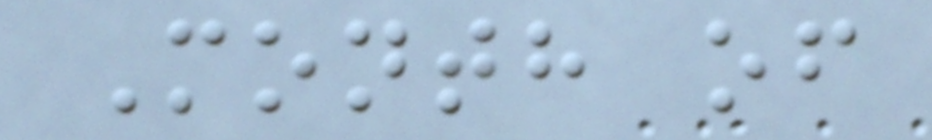Month of
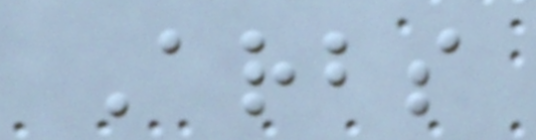Arbs
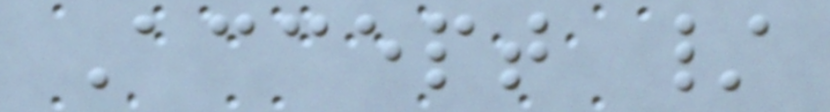Accept /
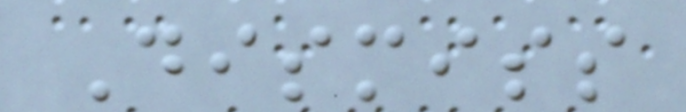Dismiss
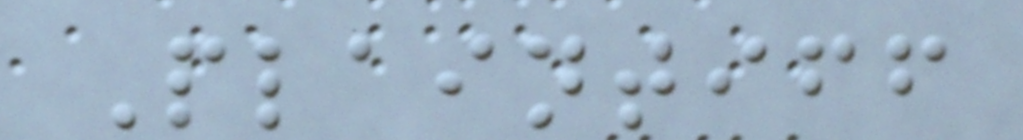Plaintiff
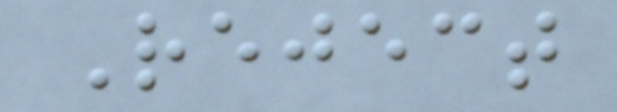Reject
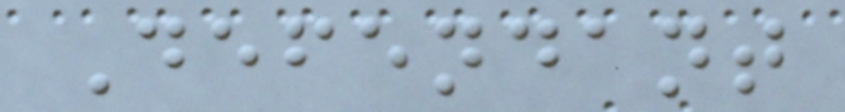Defendant
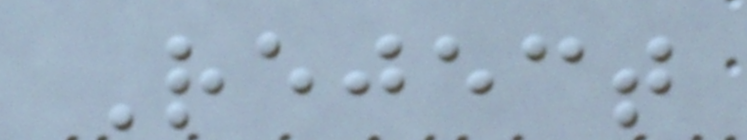Reject
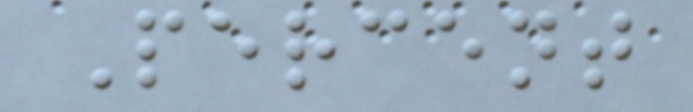Percent
